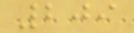209
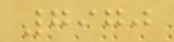7970
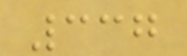337
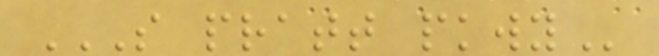S PRATT PKWY
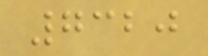7320
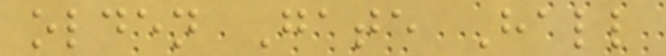olden Gate Hall
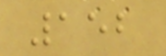152
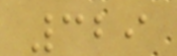329
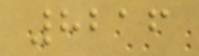8216
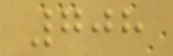708
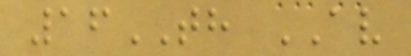16TH AV
